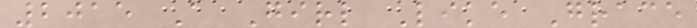2015 A Girl Like Grace
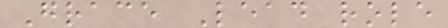Grace Lead role
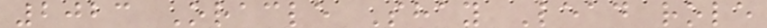2023 Oracle Shay Lead role
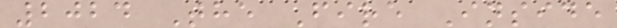2024 The Fire Inside
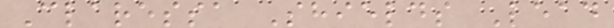Claressa Shields Lead
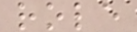role
